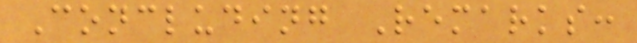Concluding Remarks:
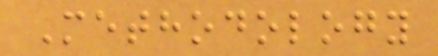Methodology
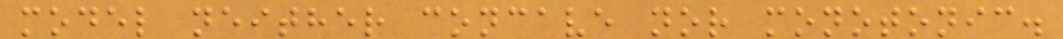model neither concave nor monotonic.
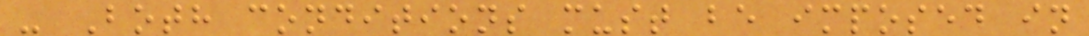- Both conditions must be imposed in
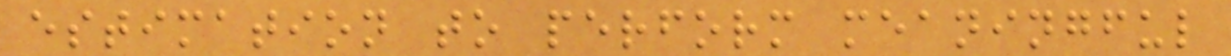estimation to perform meaningful
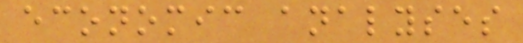economic analyses
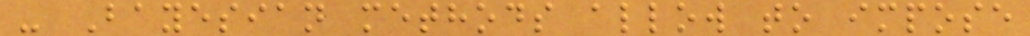- Bayesian methods allow to impose
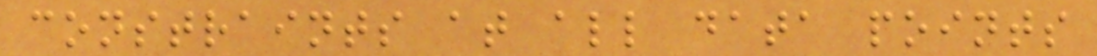constraints at all data points
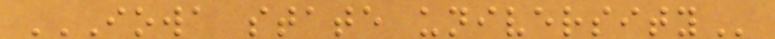IOWA STATE UNIVERSITY
